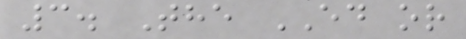3. The ED or
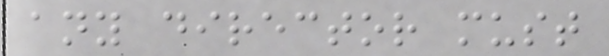any director must
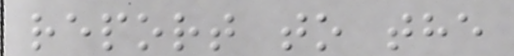report to the
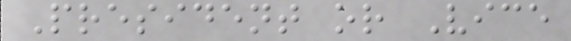President or Vice
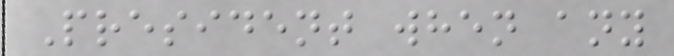President when any
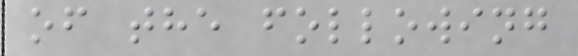of the following
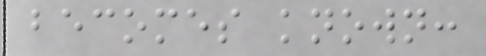becomes known:
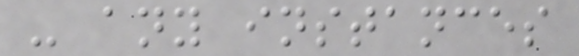- any instances
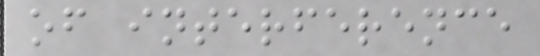of interference
